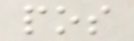pos
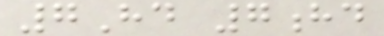7Hd 7hd
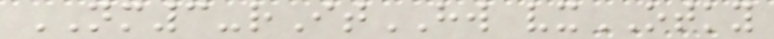NM3-rItHW vxOTKY
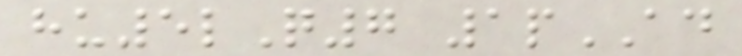hu5lQ7 1pAD
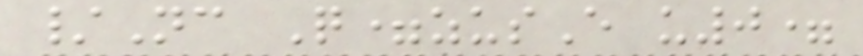/Nc Q=zusE u0=
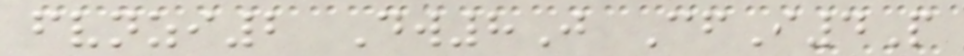fvnzi2 Dw8J CfI4P
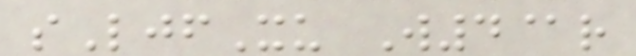sLjfXu W4@r
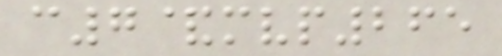c7&mvp265
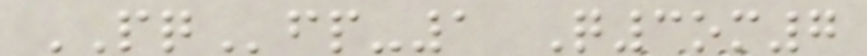PQfp-1 Q3om7
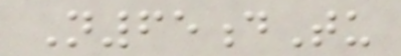N65dTu
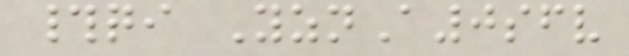#qi YznA0sfv
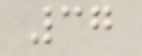37
